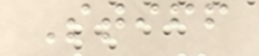Stiff
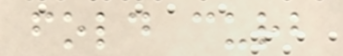fold curb
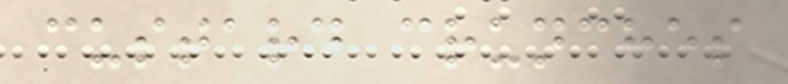custard crunches
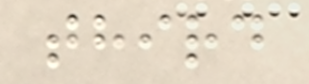third
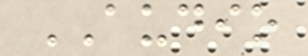AUDIO
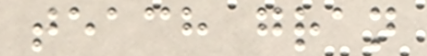teach gran
